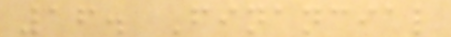16. Financial
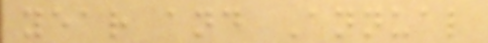year and Annual
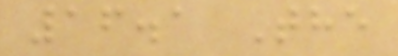16.1 The
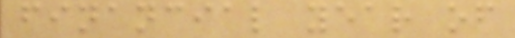financial year of
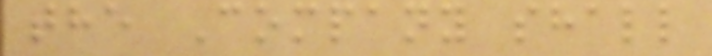the Company shall
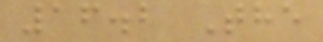16.2 The
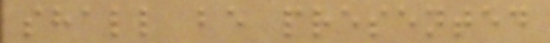shall be presented
